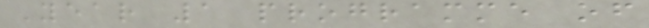Year 1 programme of
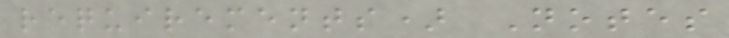requirements) Notes
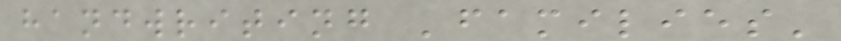handwriting 'families'
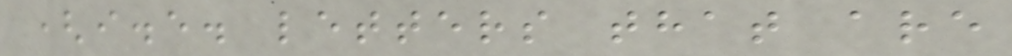(i.e. letters that are
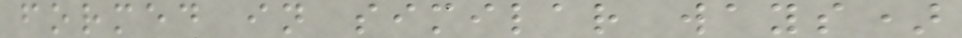formed in similar ways)
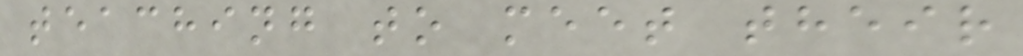teaching to meet their
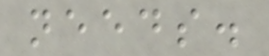needs.
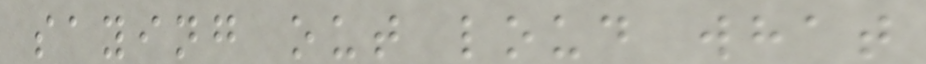saying out loud what
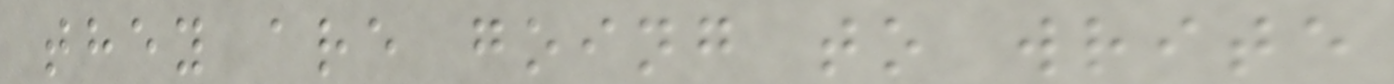they are going to write
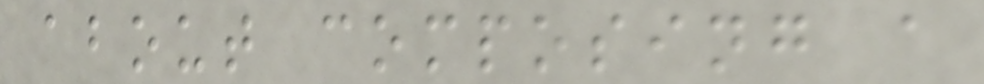about composing a
